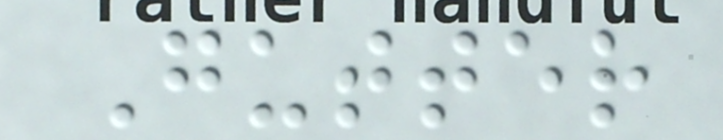Gutter
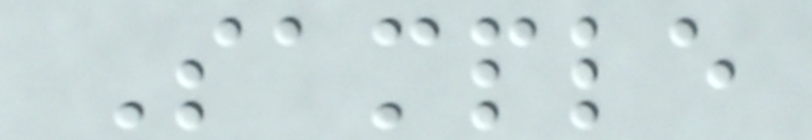Sample
